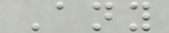Any
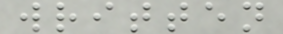written
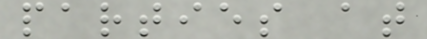parties at
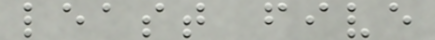least five
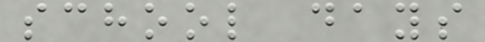school days
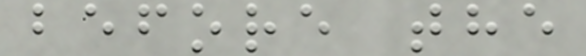before the
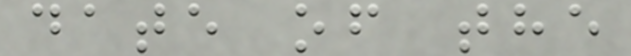date of the
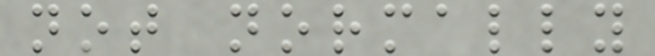not normally
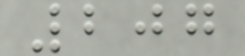207
